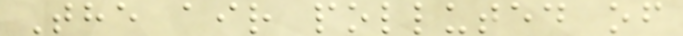The air polluted of
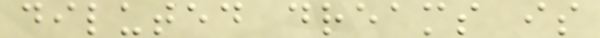diluted dreams is
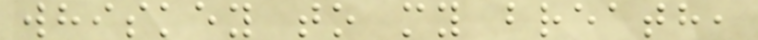whiskey to my breath,
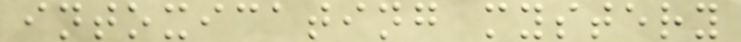intoxicating mystery
